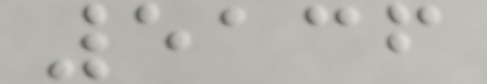5136
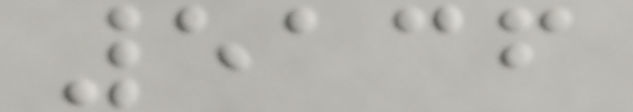5136
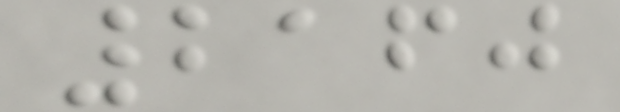2160
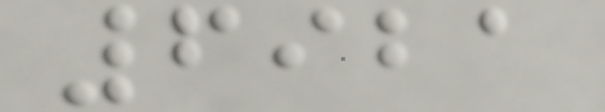6921
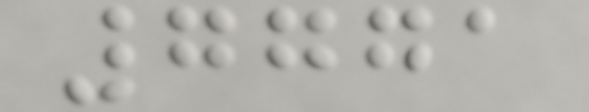7771
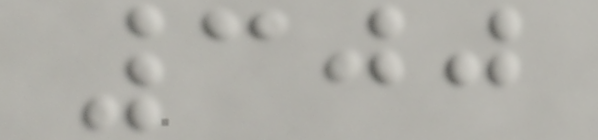300
